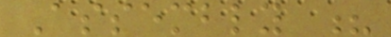Assembly ?
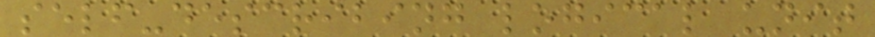self-describing logical unit
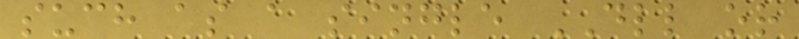such as a single DLL or
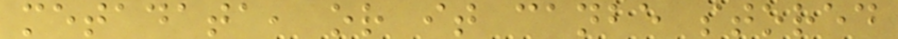metadata, or it canbe stored
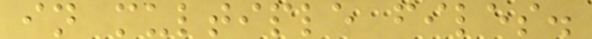in multiple files.
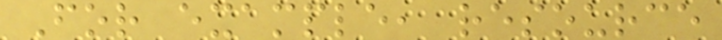For example, resource
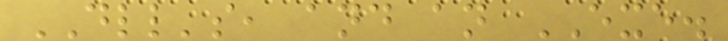DLL's, and an EXE.
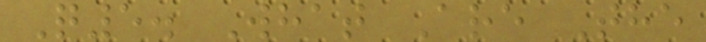Q5. What Are The
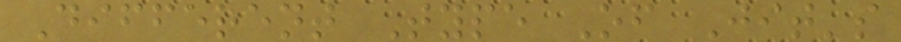Different Type Of Jit's
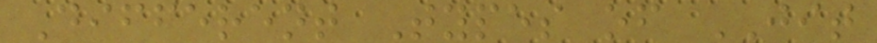Different Types of JIT
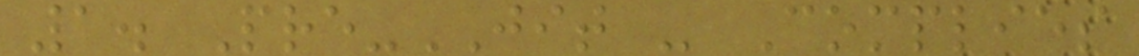1. Pre-JIT - Complies
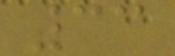33
